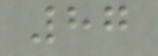87
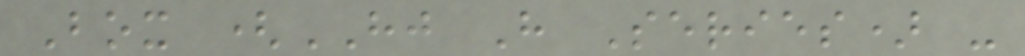Box (HJ H Series) -
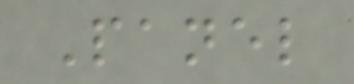Panel
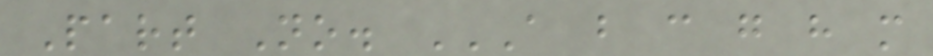Part No. A B C G H M
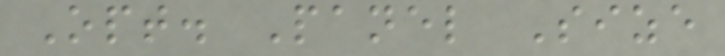Opt. Panel Size
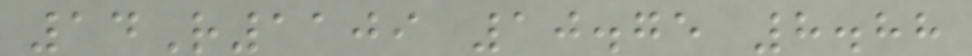14R1109 10.75 8.88
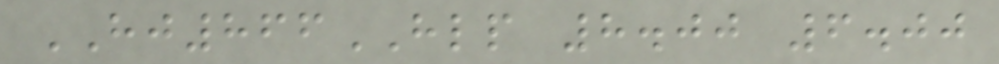HJ866HLP 8.00 6.00
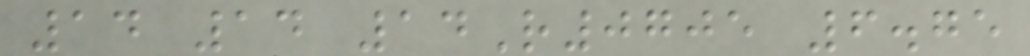14 14 14R0705 6.75
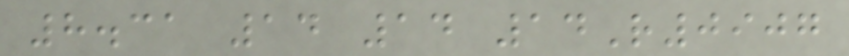8.31 14 14 14R0907
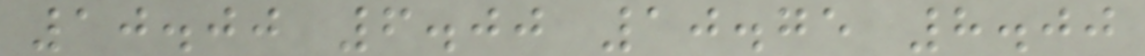10.00 6.00 10.75 8.00
